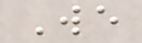We
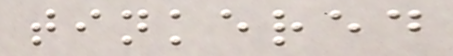tinkered
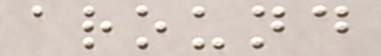around
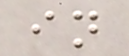in
